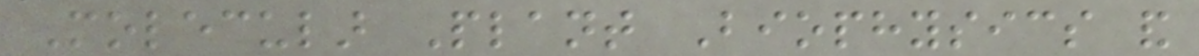Molecular Plant Biophysics and
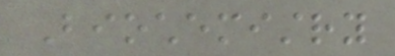Biochemistry
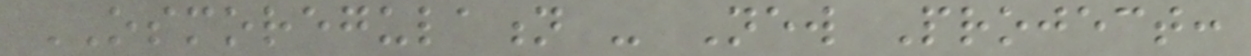OSMOREGULATION - New Project:
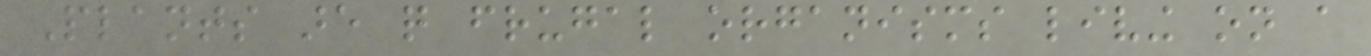Plants are quite frugal organisms living on a
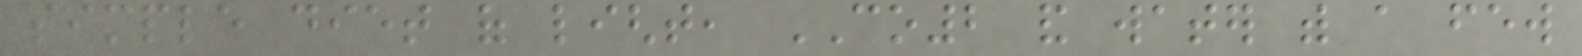simple diet of light, CO2 and water with a few
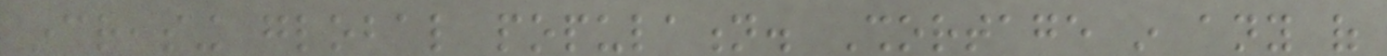increasing global population. Shortage in any of
